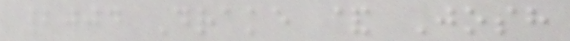2004 Drake & Josh
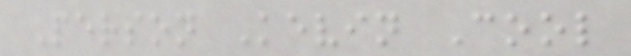Person Kevin Cool
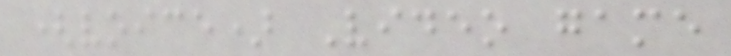(voice) Video game
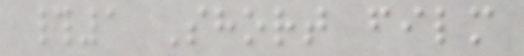#1 Short film
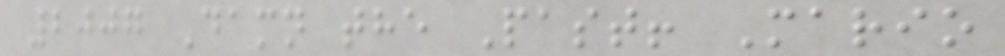2007 Damn the Past! Mario
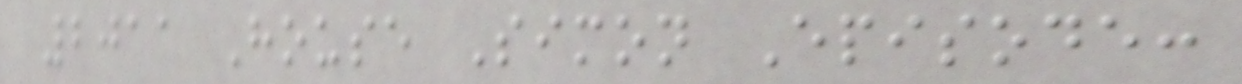2011 House Simon Episode:
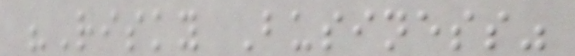"Risky Business"
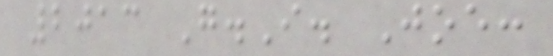2013 G.I. Joe:
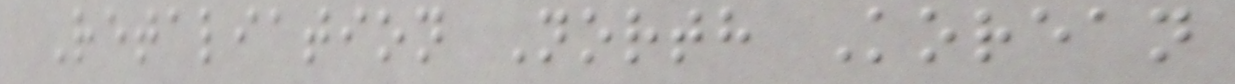Retaliation North Korean
